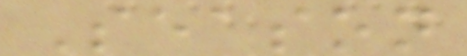Season
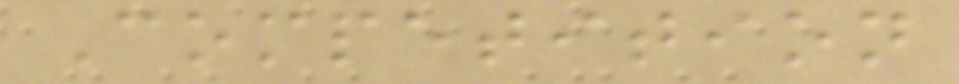Competition
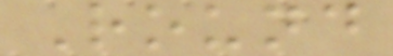Round
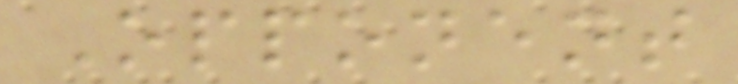Opponent
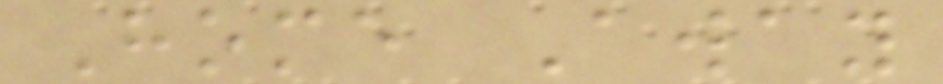Home Away
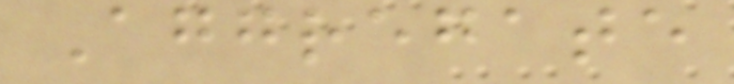Aggregate
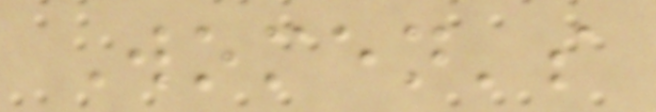Women's
